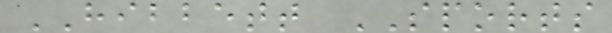HIBBETT SPORTS
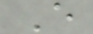E
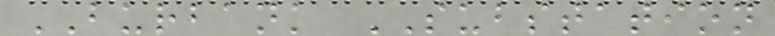BURBANK SUBSTATION
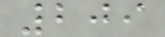209
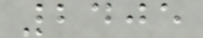2405
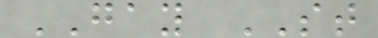GAY ST
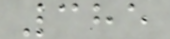385
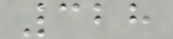328
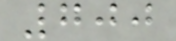700
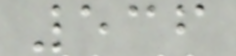536
